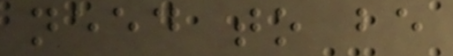need to be
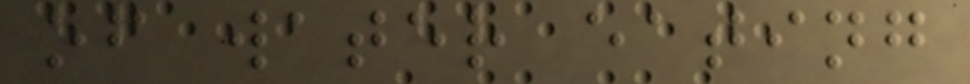of water eating
